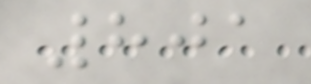801
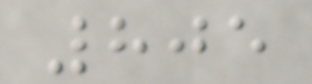805
